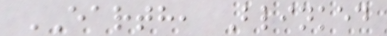EARTH, Blinked
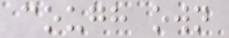cough own
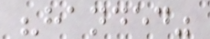"handed"
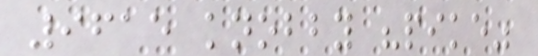9615 knobby "pike"
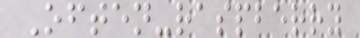Often-raspberry
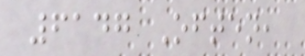6147 Often,
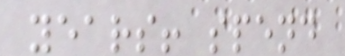years! spend
